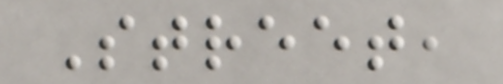Street,
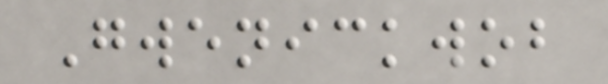Gwenickwob
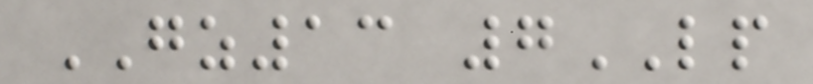GZ13 7LP
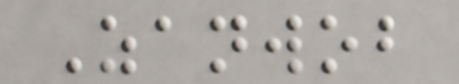Zanwob
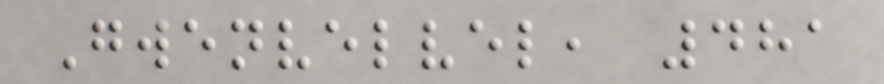Gwenvelvel, 481
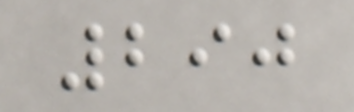290
